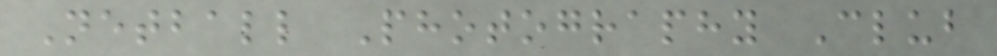Netball Photography Club
